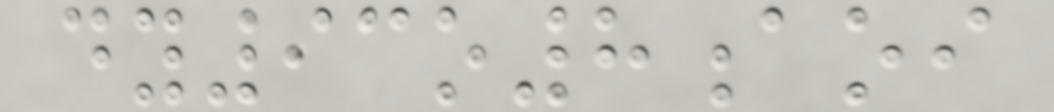dy93o8aoi
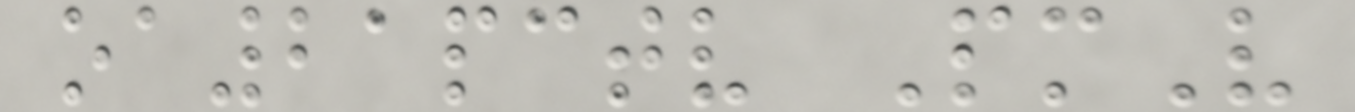oa21pctv PmV
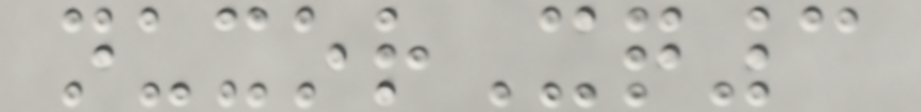nuxorXq3
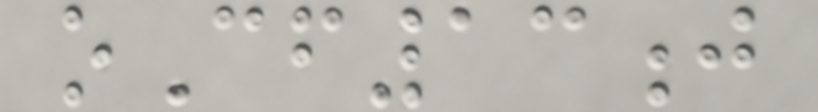oCf13j
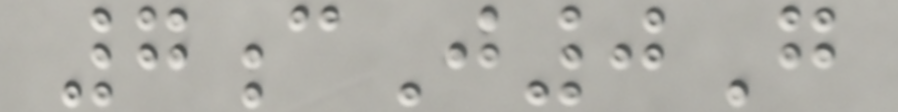7cJ0G
